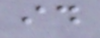id
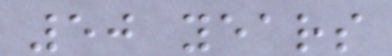50 years
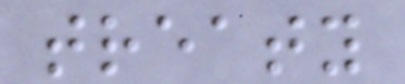treaty
